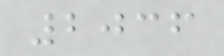2036
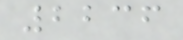2236
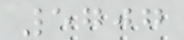5707
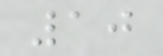10
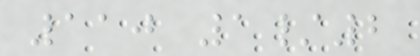110 1/2
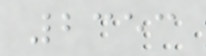2353
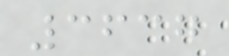3637
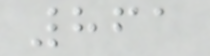861
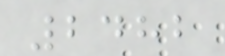2482
